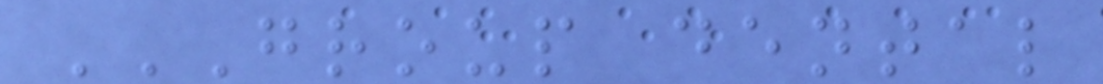GROUP DENTAL
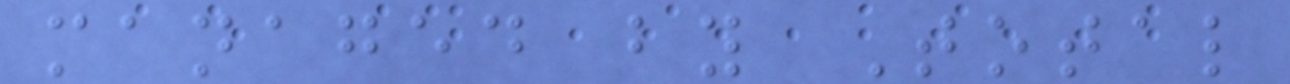managed by Total
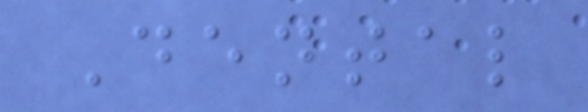Dental
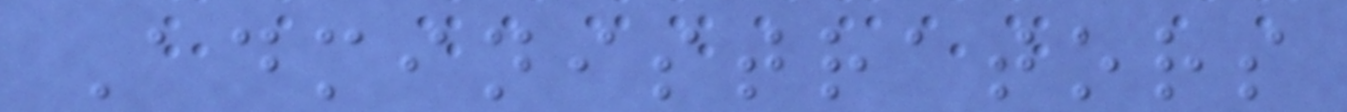Administrators
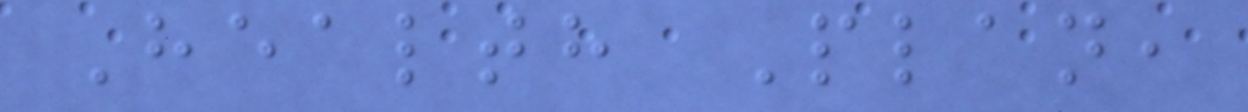Health Plan,
